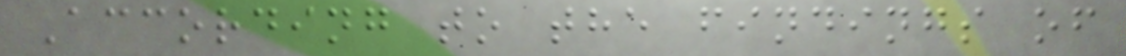According to the findings of
